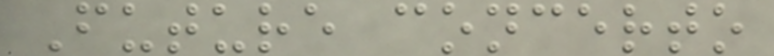Future concerto
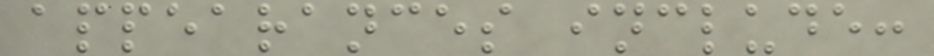appearances include:
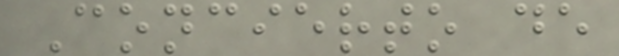Concierto de
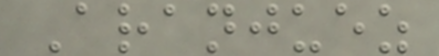Aranjuez
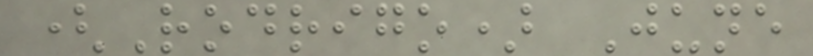(Rodrigo) June
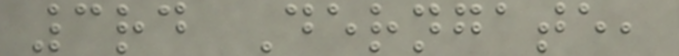3rd Derngate,
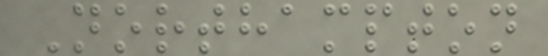Northampton
